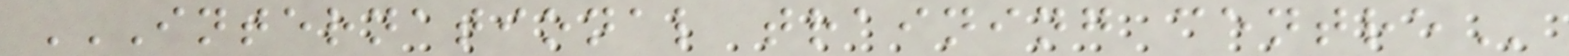INTERNATIONAL TRAINING CENTRE
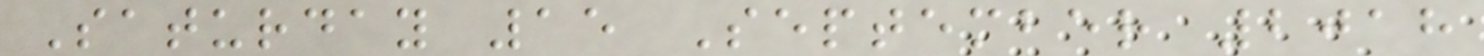Saturday 15 September 2018
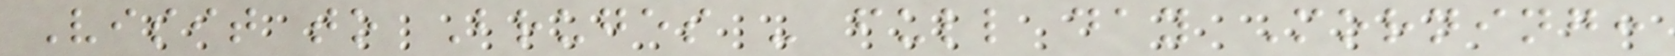Visit to Bruges - full day Morning:
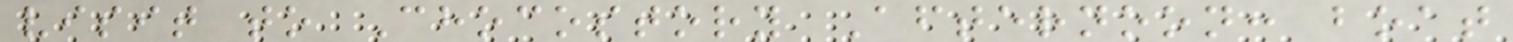visit to Chocostory Afternoon: boat
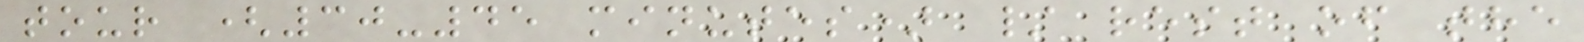tour (30-45 minutes) / rest of the
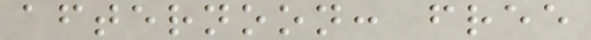afternoon: free
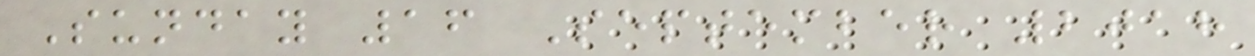Sunday 16 September 2018
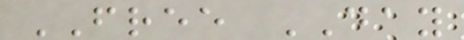FREE DAY
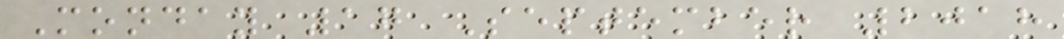Monday 17 September 2018
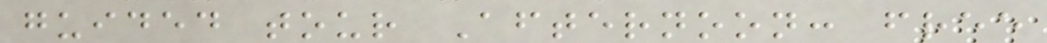guided tour Afternoon: free
